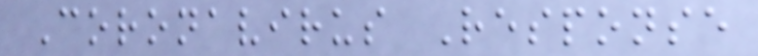Coronavirus Response
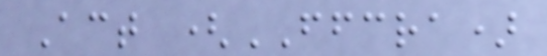Act (FFCRA)
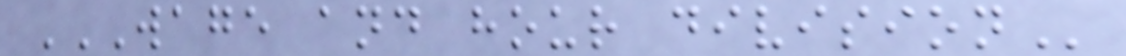WAGE AND HOUR DIVISION
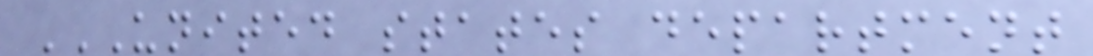UNITED STATES DEPARTMENT
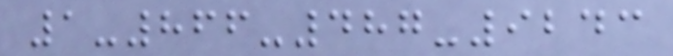1-866-487-9243
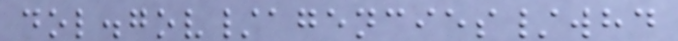dol.gov/agencies/whd
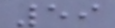59
